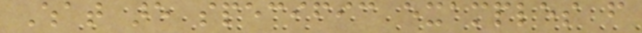What are specific examples from
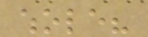whole?
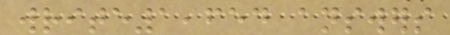write1,654 answers
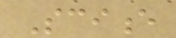Science
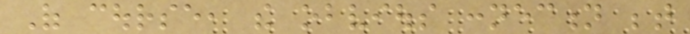Of course, the obvious connection between
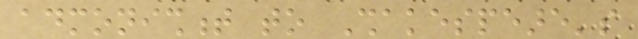admonishment to Shakespeare's
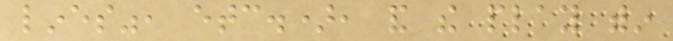lines", etc.), and the play within
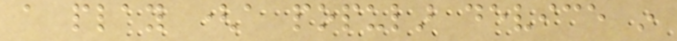a play (a popular device in
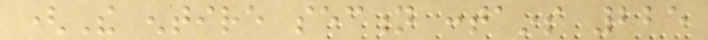(The entire section contains 225
